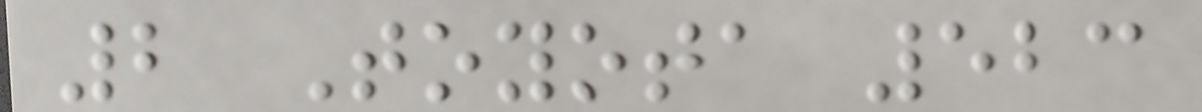2 Toyota 523
